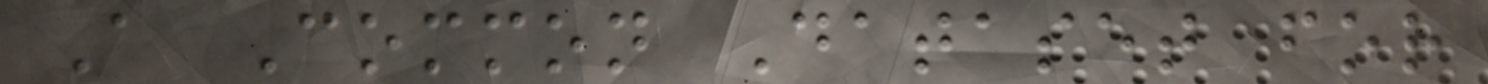A Common Dataset for
